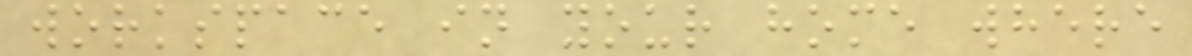workspace in your home where
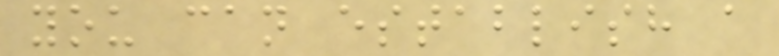you can establish a
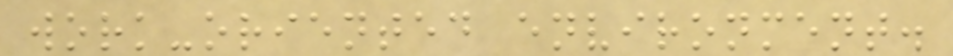work-oriented environment.
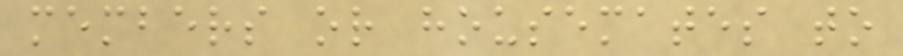members or housemates to
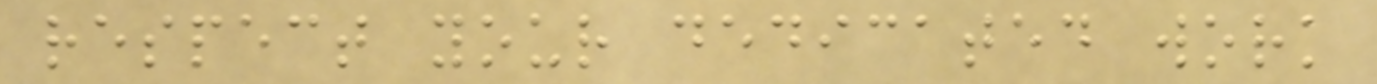respect your dedicated work
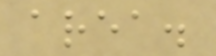area.
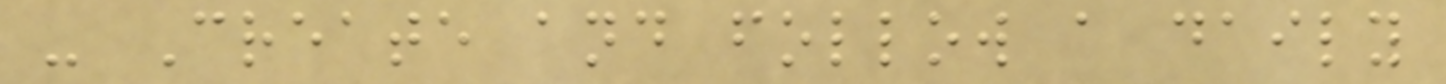- Create and follow a daily
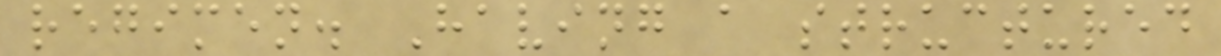regimen. Having a structured
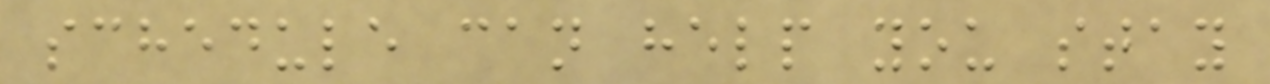schedule can help you stay
